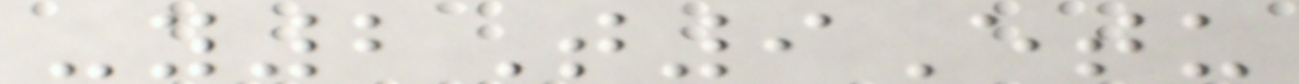-y2T9Etu
